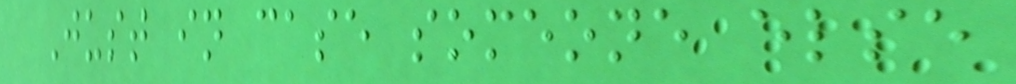Just in case someone else
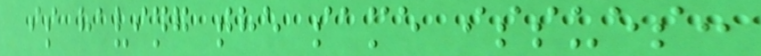is having the same issues:
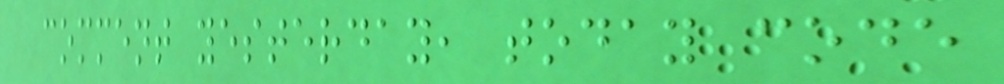comment yesterday, today code
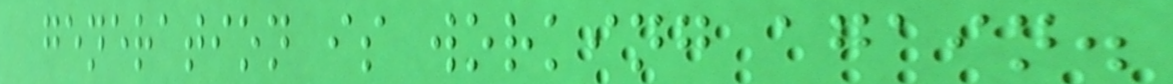generation is working again.
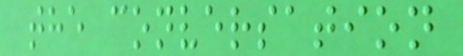the conversation
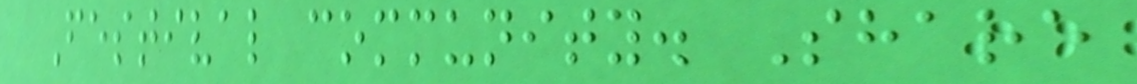Festival community. Share
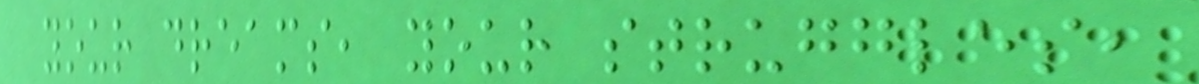your dreams, your struggles,
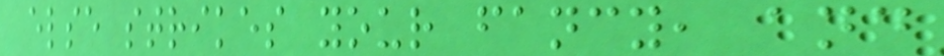else strikes your fancy, and
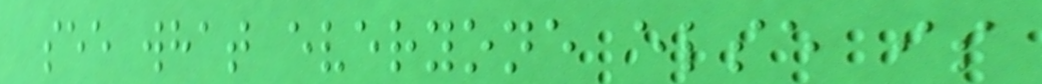see what everyone else is
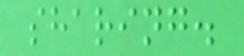sharing.
